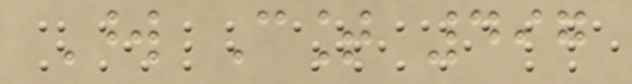Word Count 497
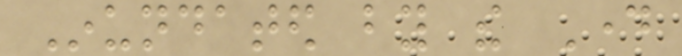Inundated by the Day
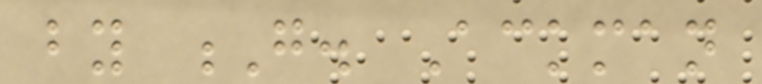by G. Ackman
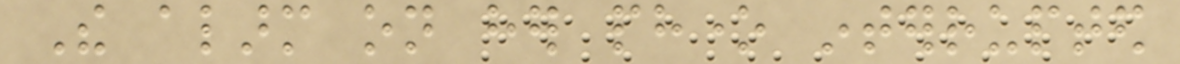The alarm on her phone interrupted
